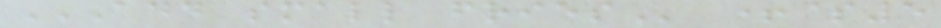ADD SMALL FRIES +$5
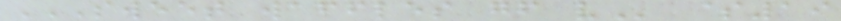SWEET WAFFLES GF V $19
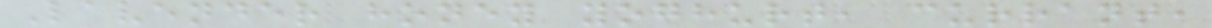Lavender honey yoghurt, currant,
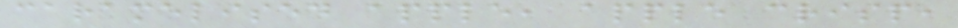caramelised apple, apple crisp,
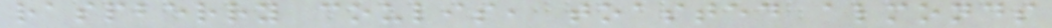raspberry coulis, toasted almonds
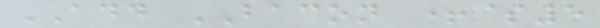ADD BACON +$5
